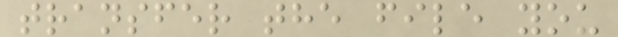transfer the file you
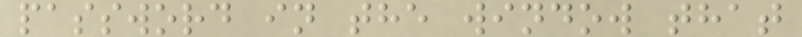password in the window that
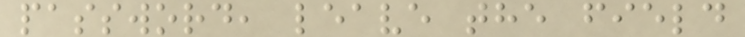password, leave the field
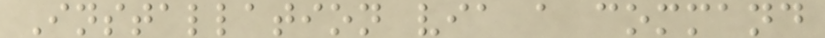Installation via a command
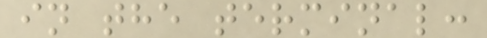in the terminal:
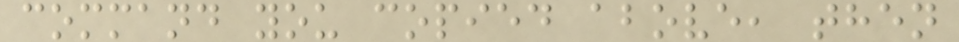command you copied above, then
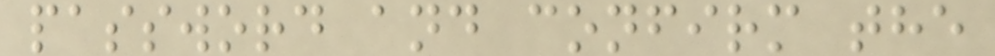password and confirm the
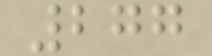277
